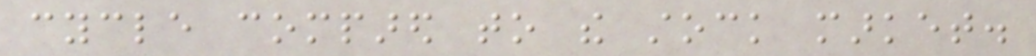cycle compared to the stock market.
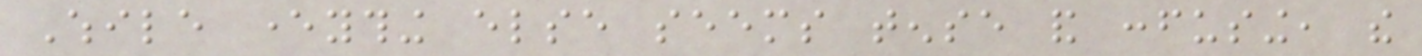While everything else seems tense and confusing, the
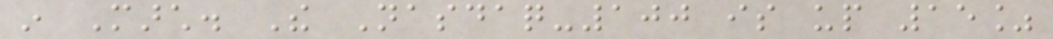in March. The Nasdaq-100 is up 15%
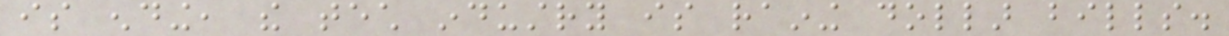is ending, the tech industry is raining dollar bills.
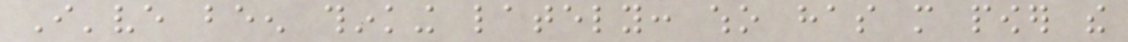I've been thinking lately: who has more power the
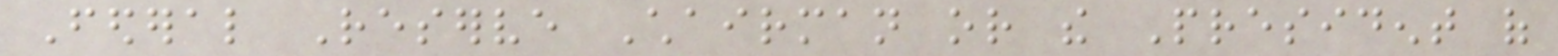Federal Reserve Chairman or the President of
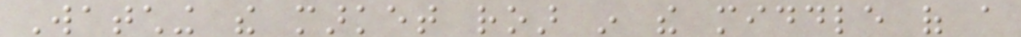Watching the market roar in the middle of a
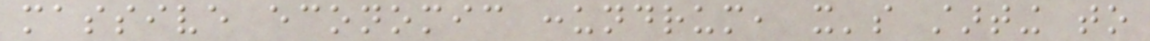massive economic conundrum, it's starting to
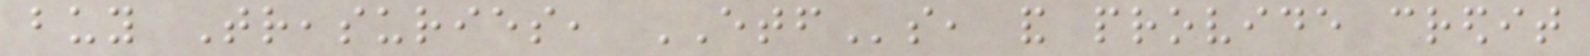buy Treasuries, ETFs, and provide credit
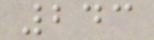243
